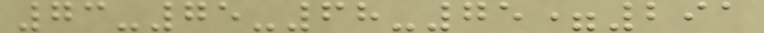73-75-68-75=291
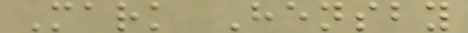Mark Hensby
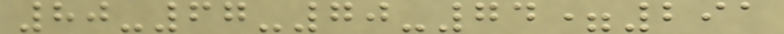80-67-70-74=291
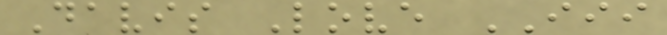Davis Love III
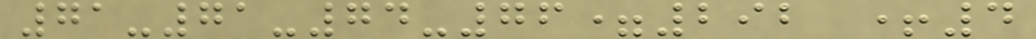71-71-74-76=292 +4
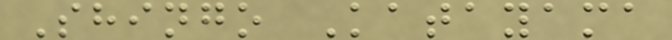Shingo Katayama
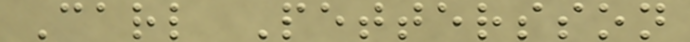Carl Pettersson
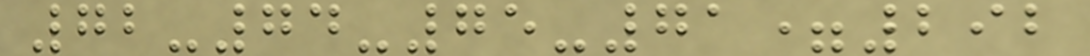72-74-75-71=292
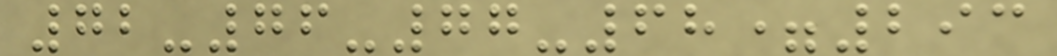72-76-77-68=293
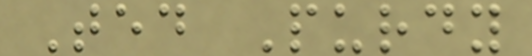Ted Purdy
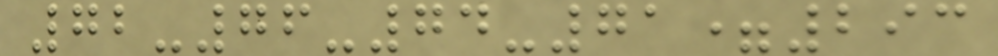72-76-74-71=293
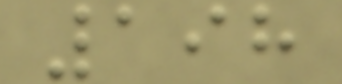198
